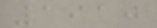1910
